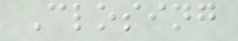Closing
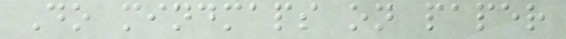Do mindmaps on paper
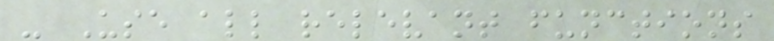- Use all relevant functions
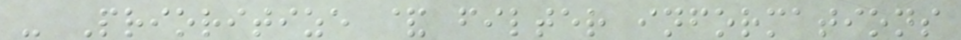- Prioritize & filter informations
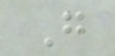G
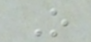O
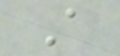A
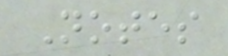Notes
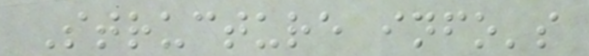Structure info's
